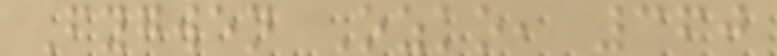Fygwen Ozko, 360
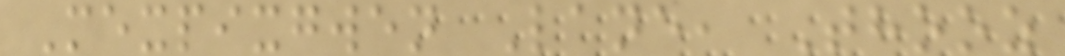Mexpixgwen Lane, Thooz
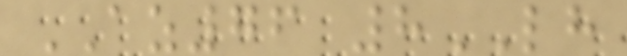AZ76 8LH
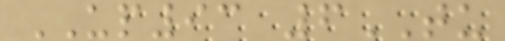UP93 6TU
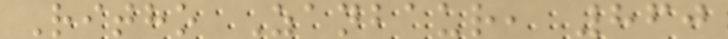Ritho Zanbaur, 860
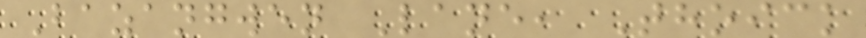Bazangwen Lane, Thoick
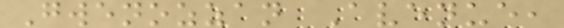Gwenozzan Avenue,
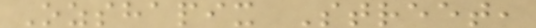Ozshapix Street,
